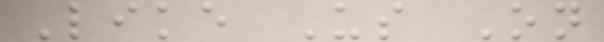Like Us On
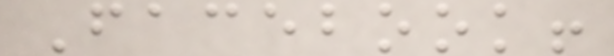Facebook!
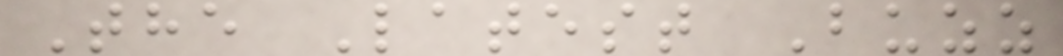The Latest Buzz
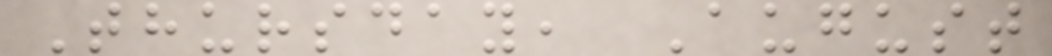Thursday, August
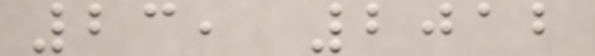23, 2012
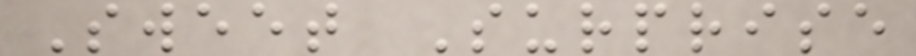Sweet Surprise
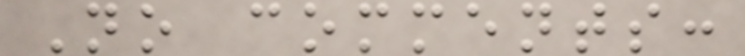No comments:
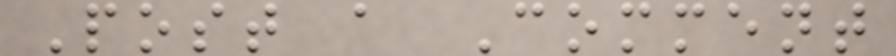Post a Comment
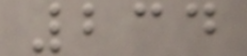234
